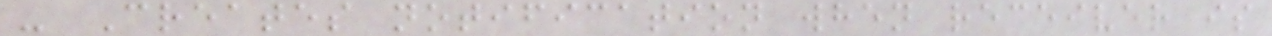- Creates notification when receiver is
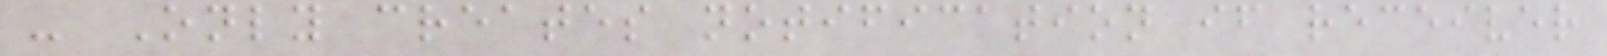- Only creates notification if receiver
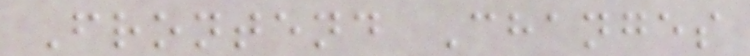Frontend Changes
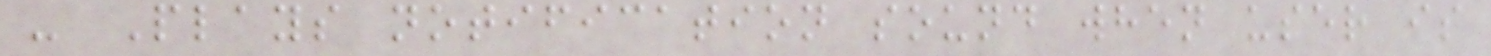- Plays notification sound when user is
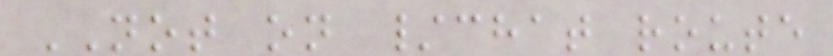NOT on /chat route
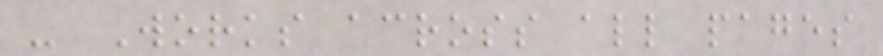- Works across all pages
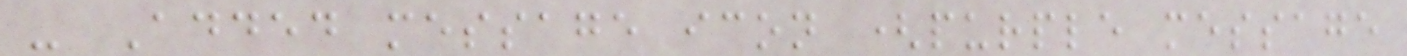- Added message icon (purple message
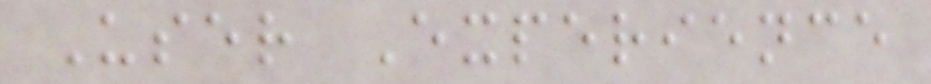User Experience
